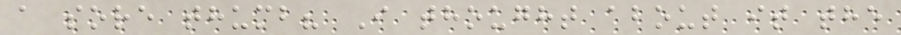a sore thumb? I thought about it the
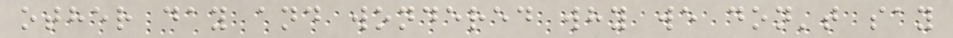other day and wondered why we don't say
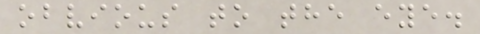obvious to the eye.
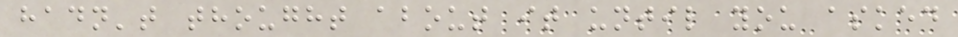hadn't thought about it until you asked
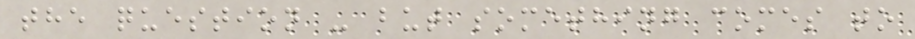the question - but something comes to
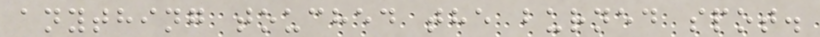anything touched the burned spot.
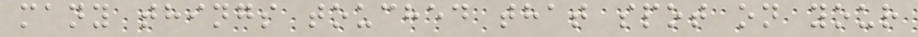many things touched that spot on your
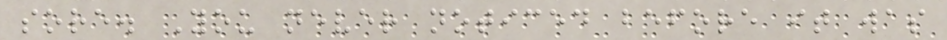sore. You never noticed before it was
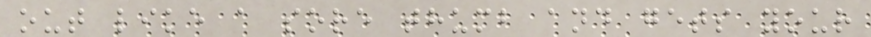out like a sore thumb and gets your
